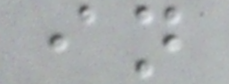in
